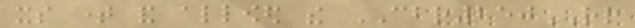its time and allowed the CBR250RR
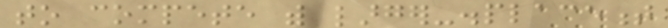to compete with larger-displacement
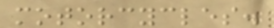motorcycles.
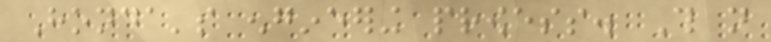Honda's engineering prowess. This not
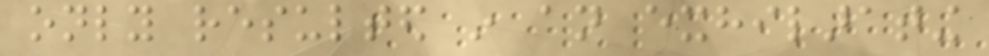only resulted in an exhilarating
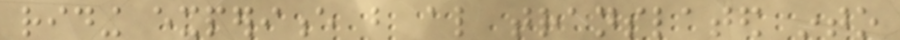riding experience but also translated into
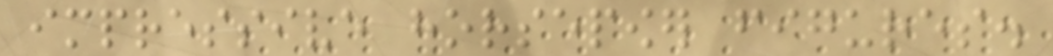impressive horsepower figures.
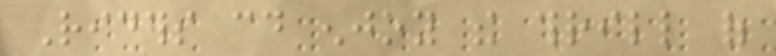Riders could enjoy the thrill of
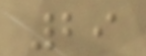29
